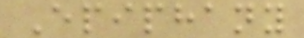Epiphany
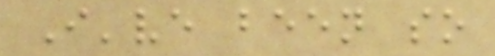I've been so
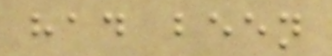had been
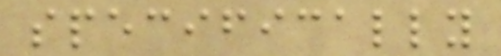specifically
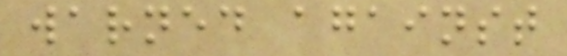warned against
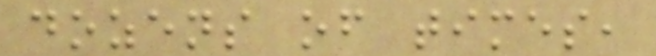dozens of times,
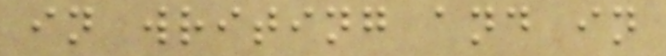in writing and in
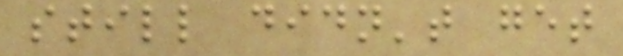still didn't get
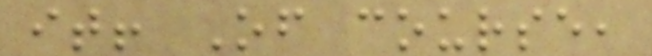it! Of course,
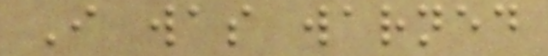I was warned
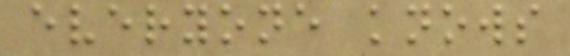everyone knows
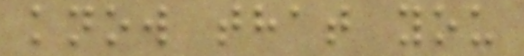know that you
